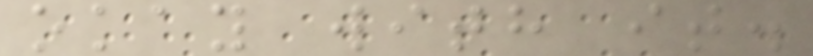okay with it.
